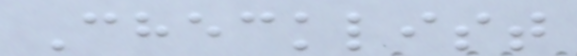Checklist
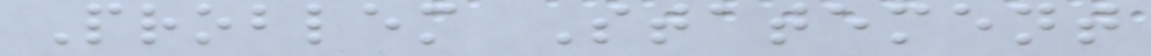Problem Statement
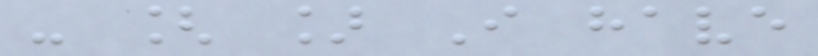- [ ] I have
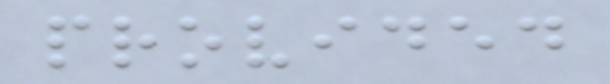provided
